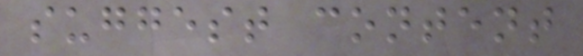suggest content
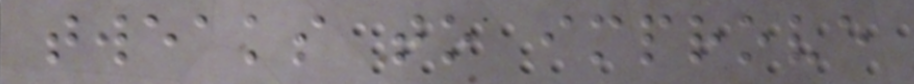tweaks to improve
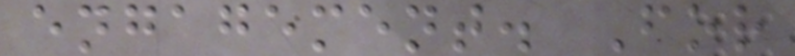engagement. For
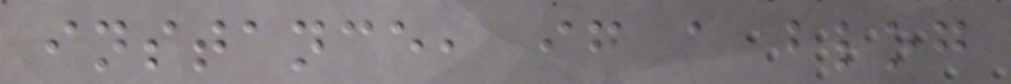instance, if a blog
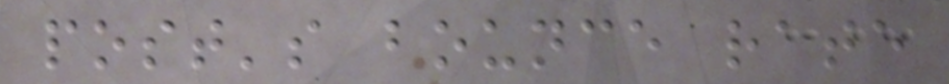post's bounce rate
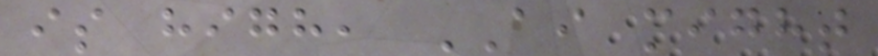is high, AI might
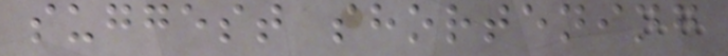suggest shortening
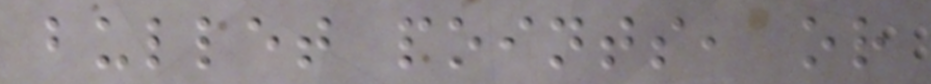bullet points, or
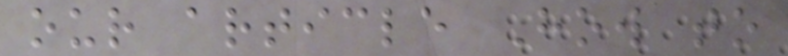our article How to
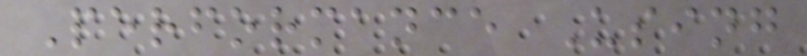Performance Using
